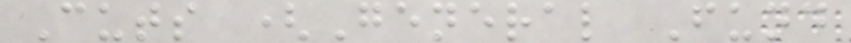Cuts (General Fund
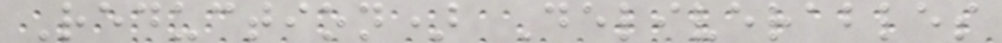Reduction) Deliverables
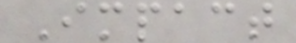Impact
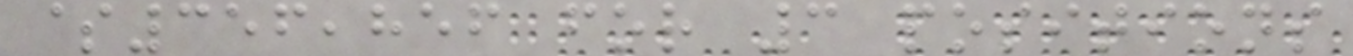$356,856 for 3 positions
